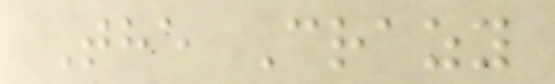The Crazy
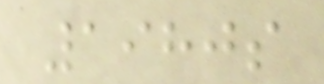1980s
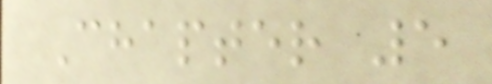Chapter 5
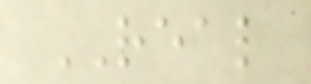REAL
